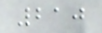210
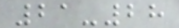21-28
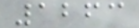1263
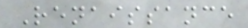Renaissance
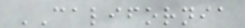CALIFORNIA
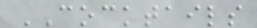COCKTAILS
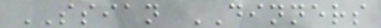SSIAN DINNERS
